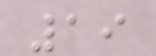19
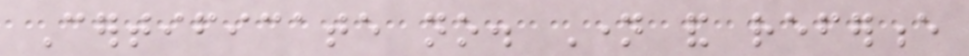Certificate no. Name and reference
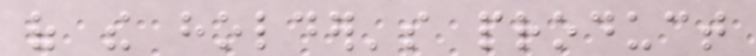of the holder's product
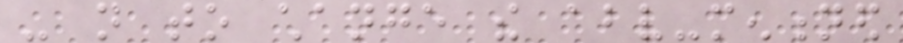- not to change the above-mentioned
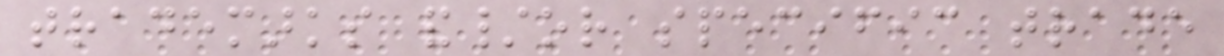trademarks and/or specific trade
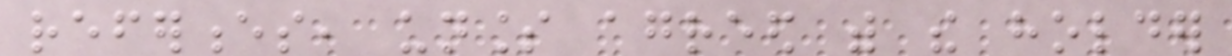references, unless agreed with the holder
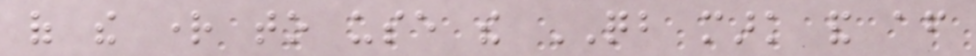of the right to use the QB mark and after
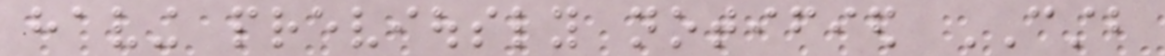having previously notified CSTB
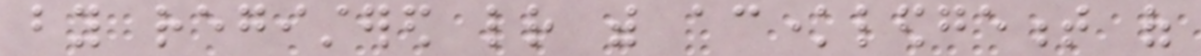by registered letter with acknowledgement of
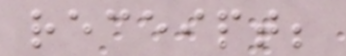receipt;
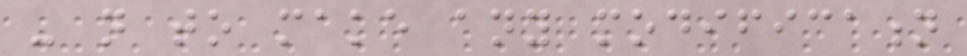- not to make any modification
